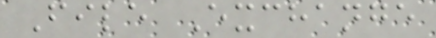File Exchange
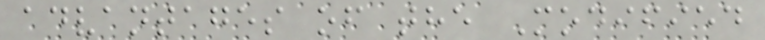advantages of the Modified
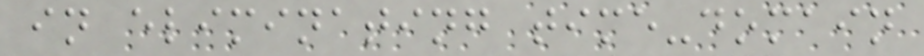in eliminating time-domain
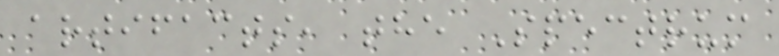artifacts, the Spectrum
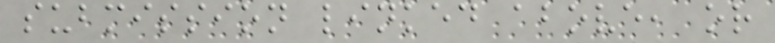submission linked above, or
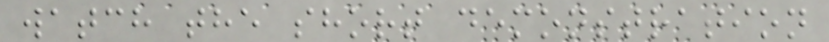watch the short demonstration
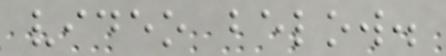video below.
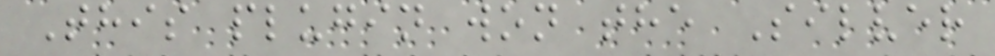This plugin won the Silver
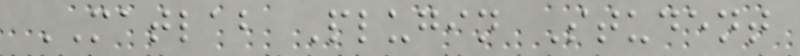MATLAB Plugin Student
